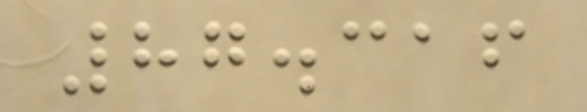87.316
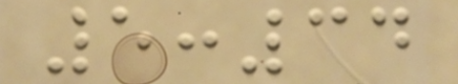5:34
